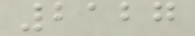2127
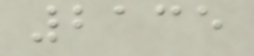2135
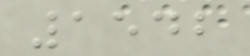1542
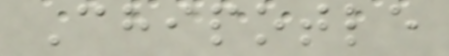Chipotle
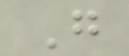G
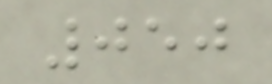050
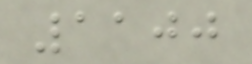1100
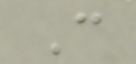C
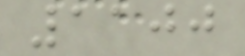1100
